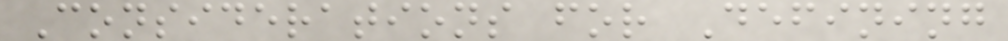Considerations for Defining
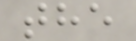the
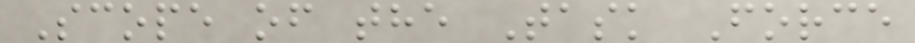Scope of the Task Force
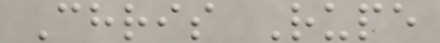Chris Rupe
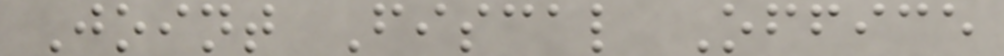Joint Fiscal Office
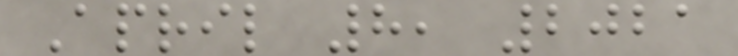April 8, 2021
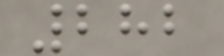282
